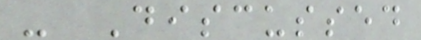- Discussed
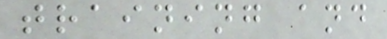training and
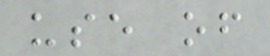use of
